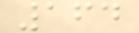164
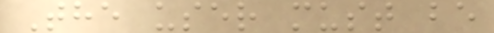The user must be
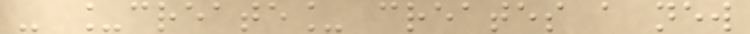- _create_ creates a new
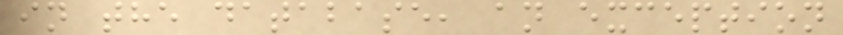in the database, an exception
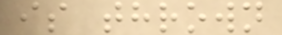is thrown
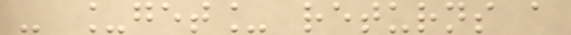- _get_ returns a
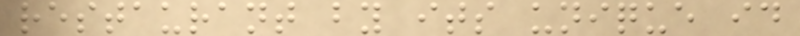restaurant by its unique id
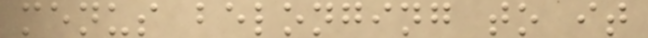menus belonging to it
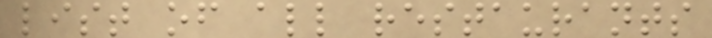list of all restaurants
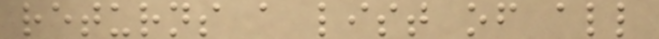returns a list of all
